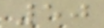50
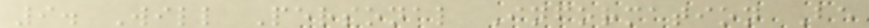9. Will Personal Information Be
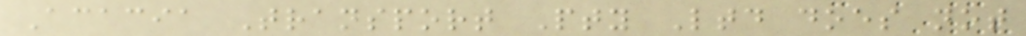Acacia Transport Pty Ltd does not
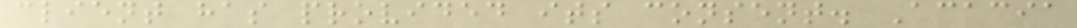client has provided its consent. Acacia
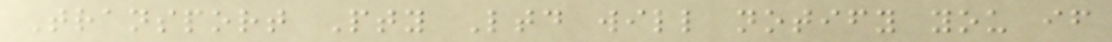Transport Pty Ltd will notify you if
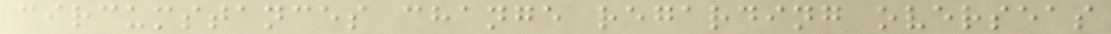circumstances change regarding overseas
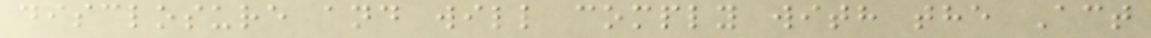disclosure and will comply with the Act
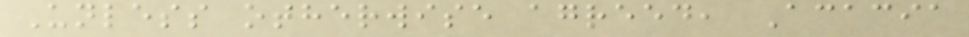Unless otherwise agreed, Acacia
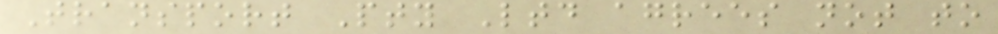Transport Pty Ltd agrees not to
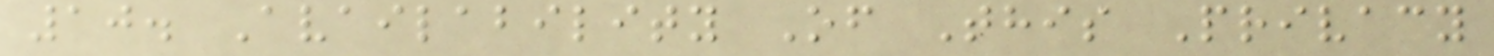10. Availability Of This Privacy
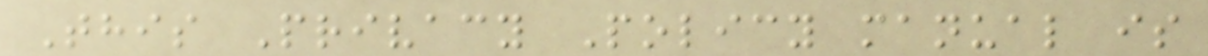This Privacy Policy manual is
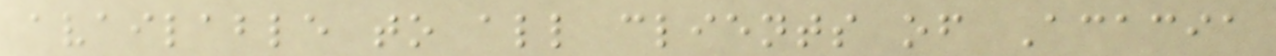available to all clients of Acacia
